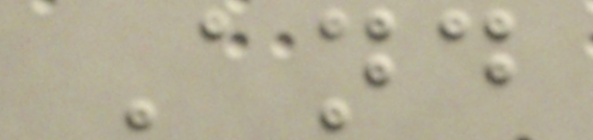And
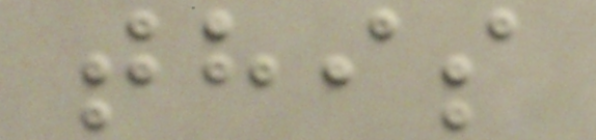this
